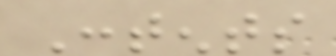Contents
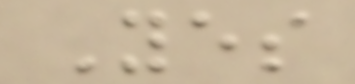Yes
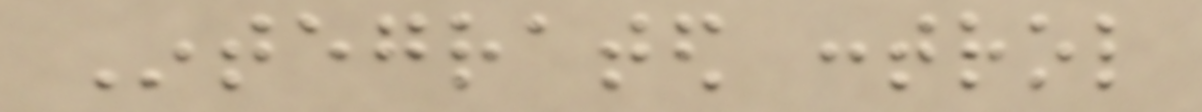Integrated control
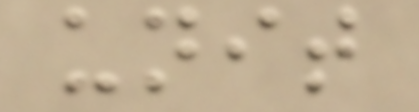unit
